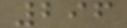296
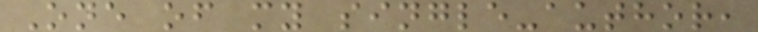One of my single-author,
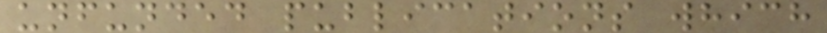unfunded publications which
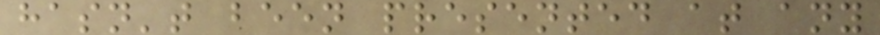hasn't been presented at any
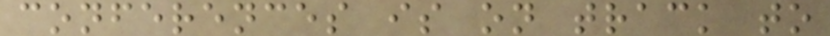conferences is on track to
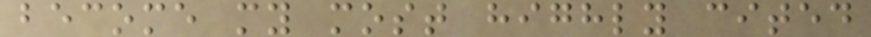become my most highly cited
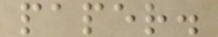paper.
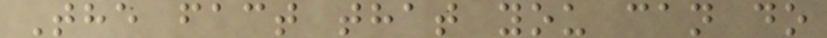The fact that you can do
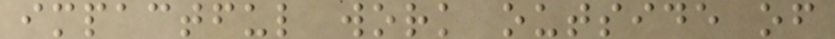impactful work outside of
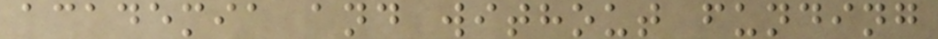academia and without funding
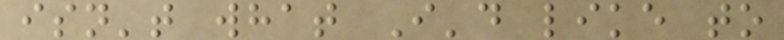isn't what I'd like to
